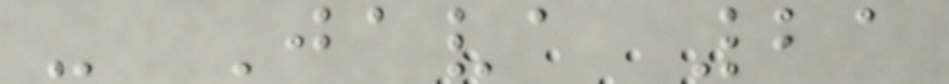- Java 21
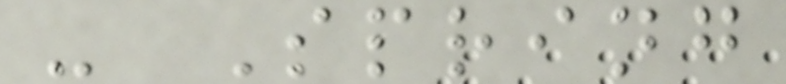- Spring
